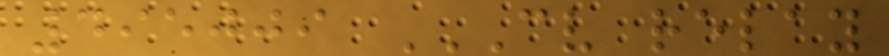495009 CV RELAY
